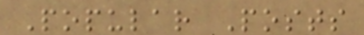Popular Posts
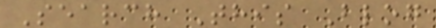Search This Blog
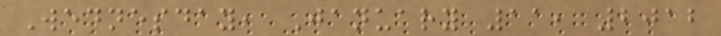Wednesday, January 11, 2012
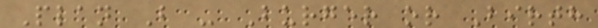Plan B - Burger or Birth
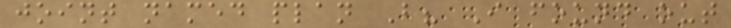joint named plan B? I found out
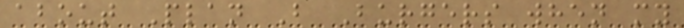about Plan B Burgers when my
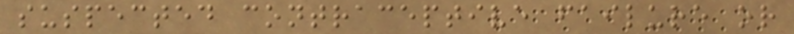suspected contraceptive failure or
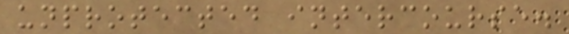unprotected intercourse.
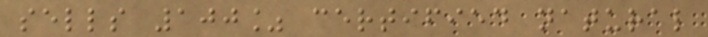sells 100% certified natural
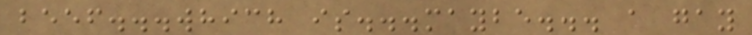beef...which is...maybe... a gay
